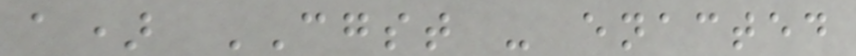a) CGST - enacted
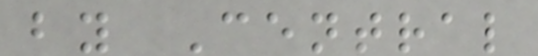by Central
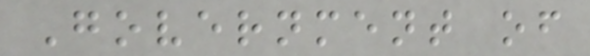Government of
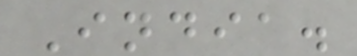India.
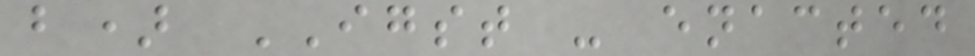b) IGST - enacted
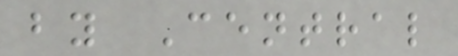by Central
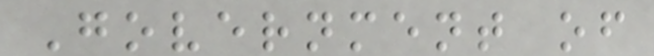Government of
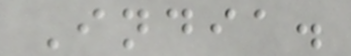India.
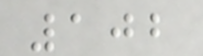102
